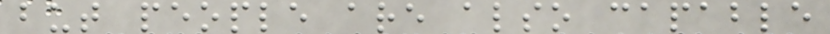but people are also capable
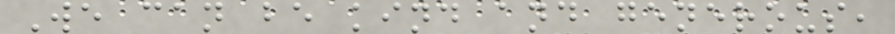We can be kind and generous,
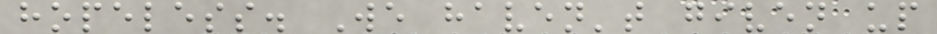hopeless. We haven't given up
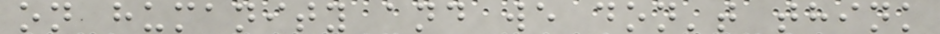on humanity and we don't think
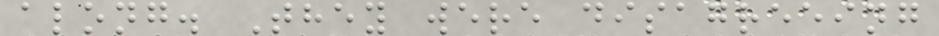along. They were disagreeing
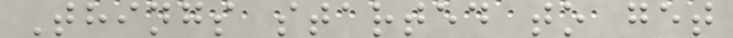Things started to get
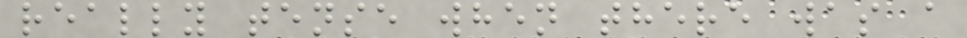really tense when there was a
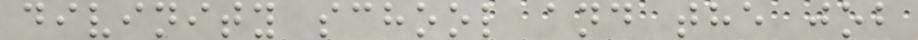divinity school and the job
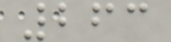263
